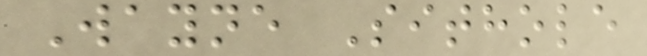Wayne Sithole
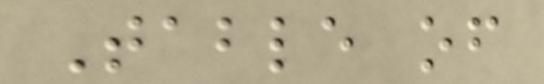Table of
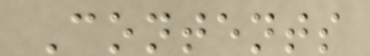Contents
